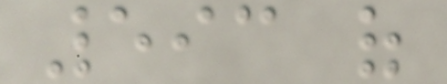593 of
